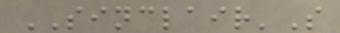SINCLAIR'S
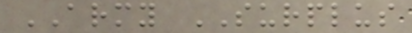ARMY SURPLUS
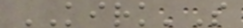KIRK'S
